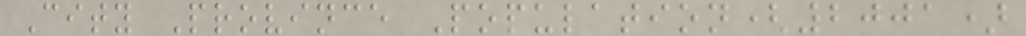City Province Population(2001)
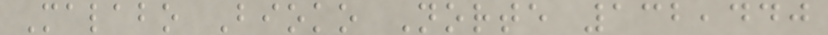Malabo Bioko Norte 132,440
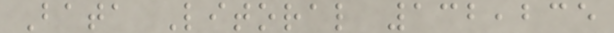Bata Litoral 132,235
